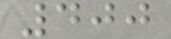400
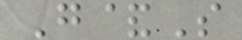G&S
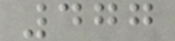477
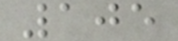105
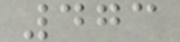473
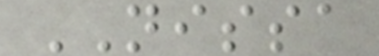NISSA
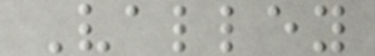Valley
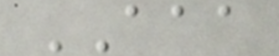AAA
